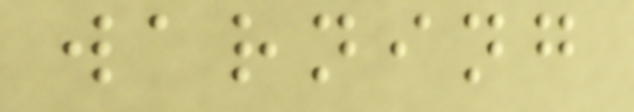warning
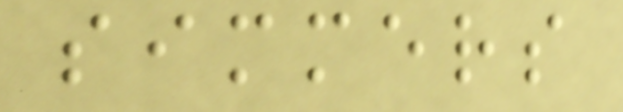simmers
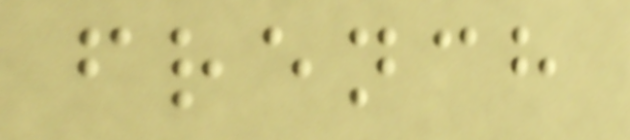french
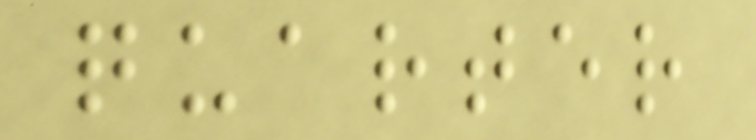quarter
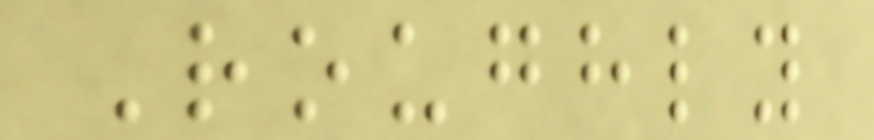Roughly
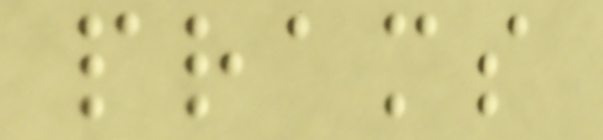prams
